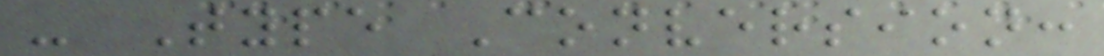- Type Conversion:
